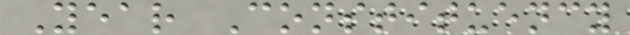Year Constituency
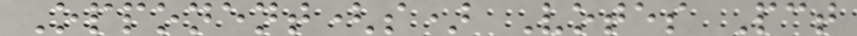Opponent(s) Votes Pct
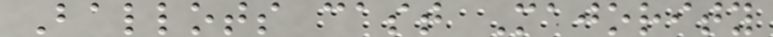Ballots cast Majority
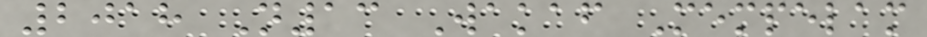2018 N13 Wakaf Mempelam
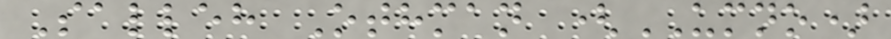Salleh Othman (UMNO)
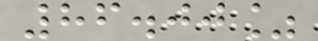86.00%
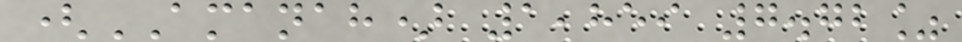(AMANAH) 1,859 7.72%
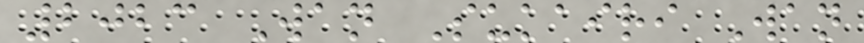2023 Wan Sukairi Wan
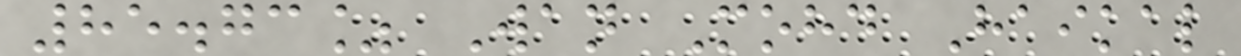85.73% Wan Mohd Haikal
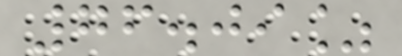76.09%
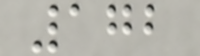172
